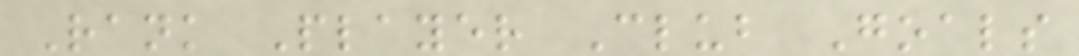Rank Player Club Goals
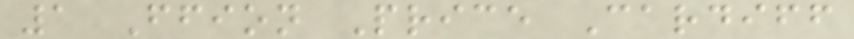1 Ffion Price Cardiff
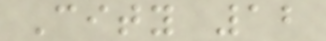City 12
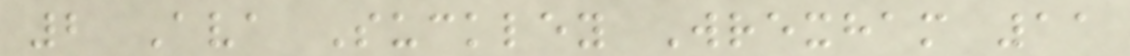2 Ava Suckley Wrexham 11
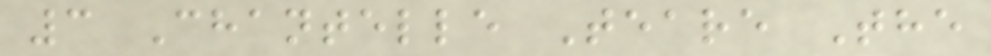3 Chantelle Teare The
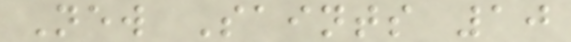New Saints 10
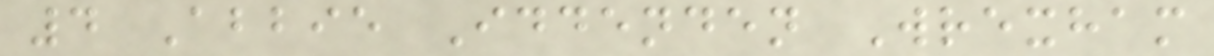4 Abbie Iddenden Wrexham
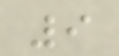9
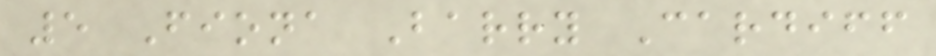5 Fiona Barry Cardiff
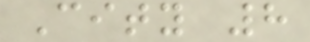City 8
